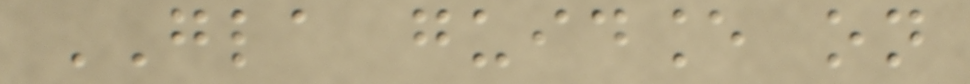GLA guidance on
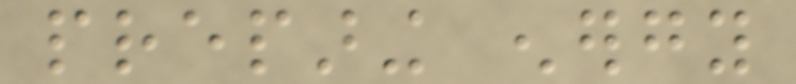preparing energy
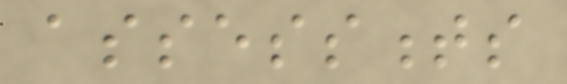assessments
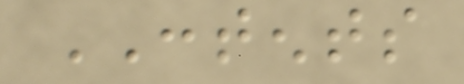CONTENTS
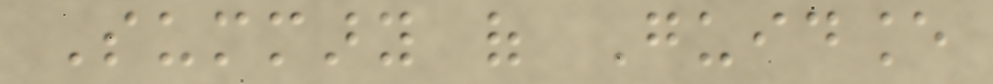Summary of Guidance
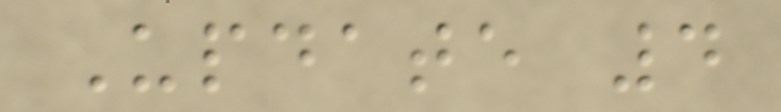Update 4
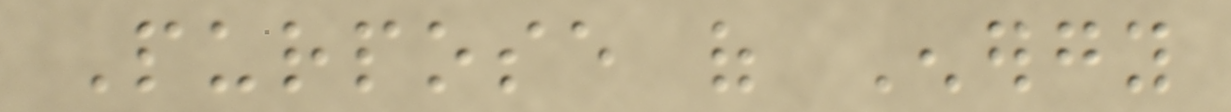Purpose of Energy
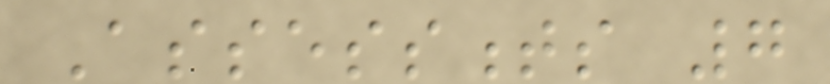Assessments 7
